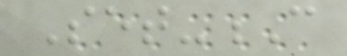Set-C
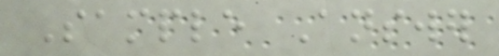Sample Answer
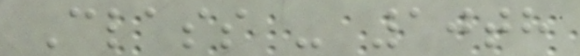Class - 10th
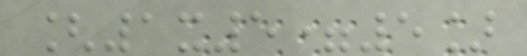[1x5=5]
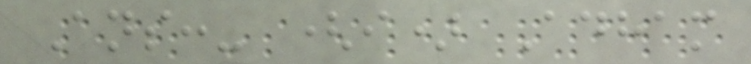Ans:- (i) Adham
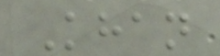Khan
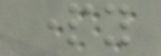party
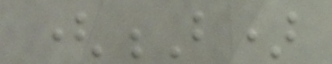(B)
